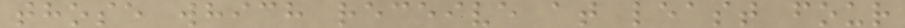those which receive at least four
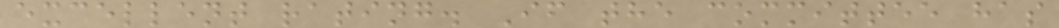excellent rating. If the committee has
